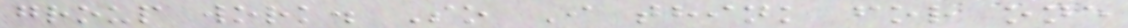group work. So I think for one
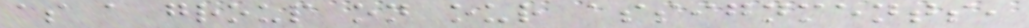as a group on our assignments,
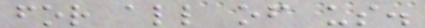for all of us.
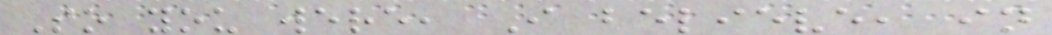So you were, I believe, in
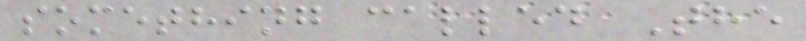something called The
